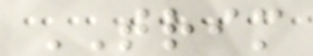TRIM
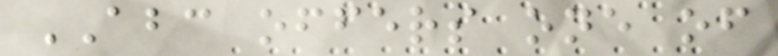ABC offers one of
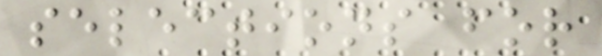selections for
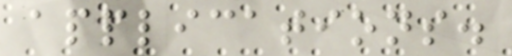applications.
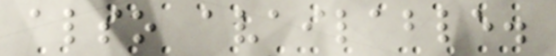also available.
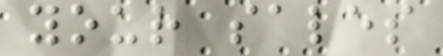your sales
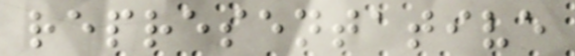representative
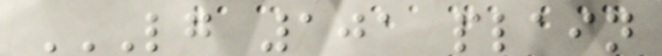LG 101 PLAIN
